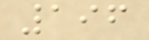196
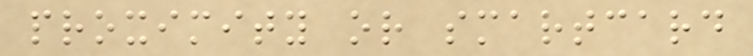proximity or smartcard
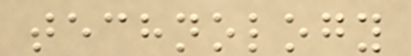technology
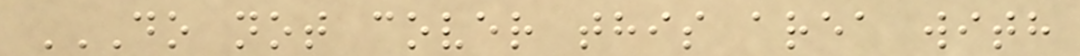DO NOT COVER THIS AREA WITH
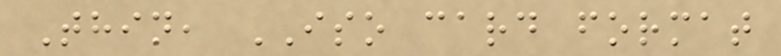Thin, ISO card format
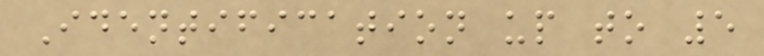Identification up to 5
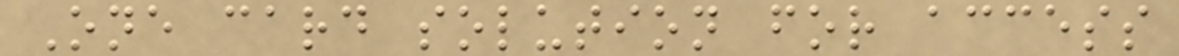One card solution for access
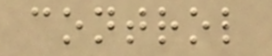control
